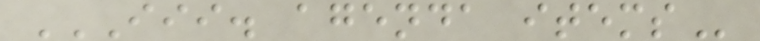III. AGENDA ITEMS
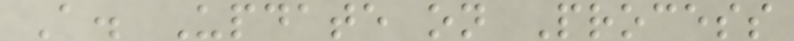A. Update on Process
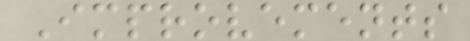Improvements
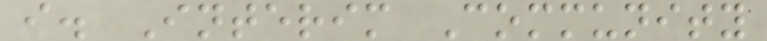i. Interim Community
